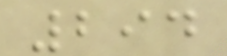294
